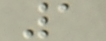1
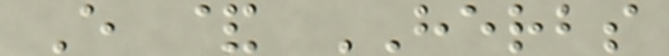E & HERBS
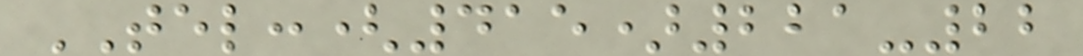TEL:(415)221-22
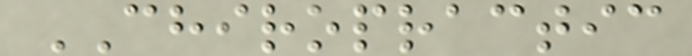CHIROPRACTIC
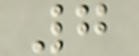7
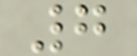7
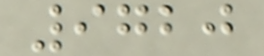9720
